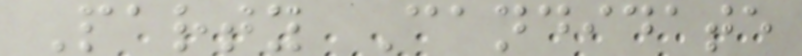Party Candidate
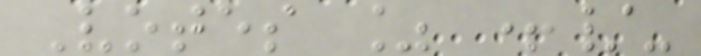Votes % +/-
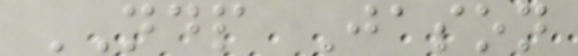NDP Jason
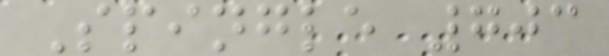Spingle 703
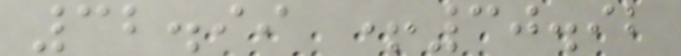32.99 +30.92
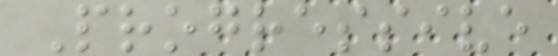Progressive
